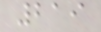219
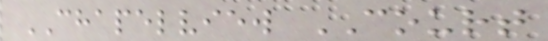CHAPELVIEW COURT
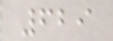629
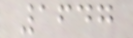1647
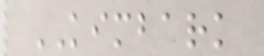KIMBARK
